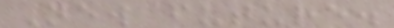New future.
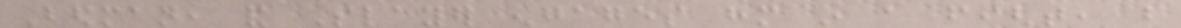Bedman, and Slayer engages him in a fight, but
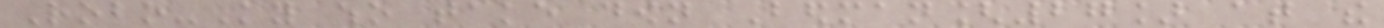Robo-Ky who take down Bedman[27] at the
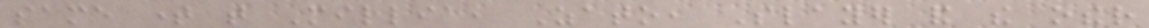same time that Millia, Zato, Slayer and the other
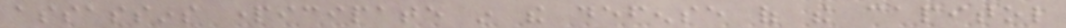assassins participate in the defense of the capitol
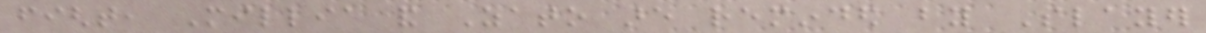fight, Millia and Zato are reminded by Slayer
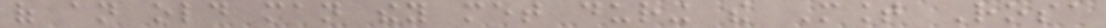of an old man they met during the Mount Rosa
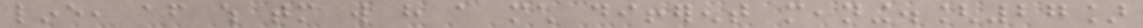line, after which tomorrow will have a much different meaning.[27]
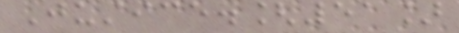Justice.[51]
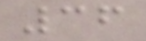36
